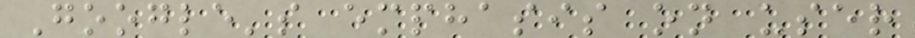Google's emphasis on user
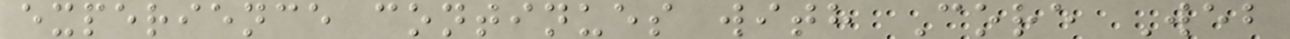experience continues with Core Web
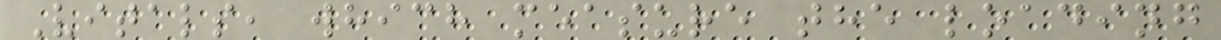Vitals, which measure the loading
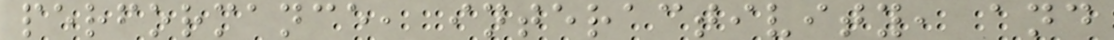performance, interactivity, and
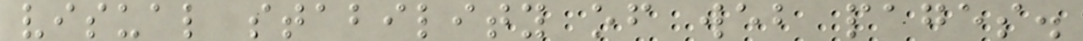visual stability of web pages.
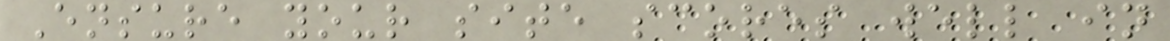Ensure your site scores well in
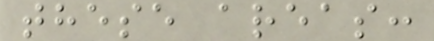these areas:
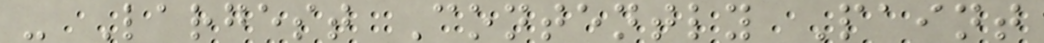- Largest Contently Paint
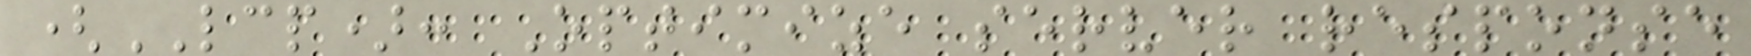(LCP): Optimize server response
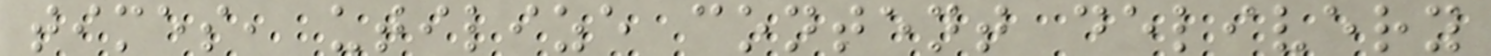times, utilize content delivery
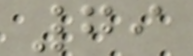79
